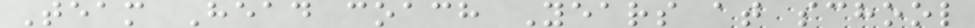Team Head coach Years at school
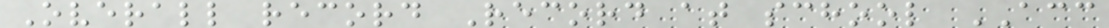Overall record Record at school ACC
